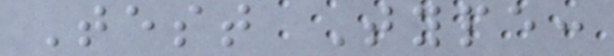Test Type:
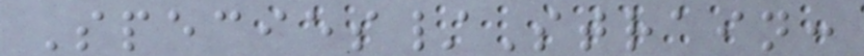Species/Strain:
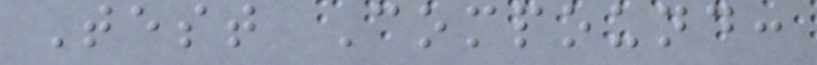Test Compound:
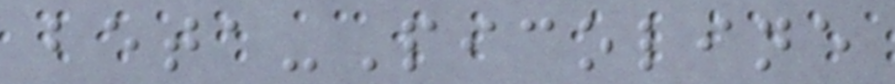beta-Picoline
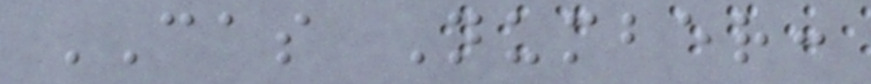CAS Number:
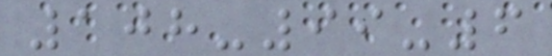108-99-6
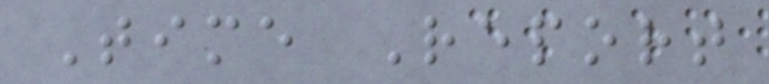Time Report
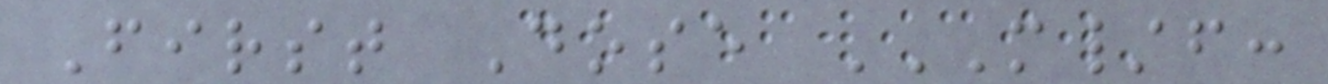First Dose M/F:
